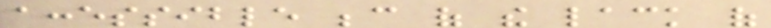accessible because of the lack of
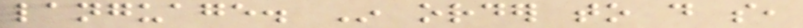language. In order to do so,
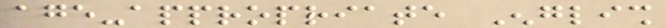age-appropriate English
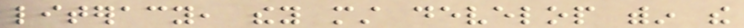literacy, they must develop within the
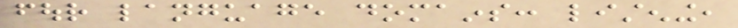four language domains: listening,
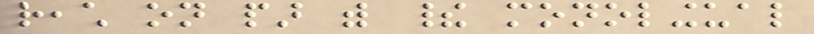reach on par with their monolingual
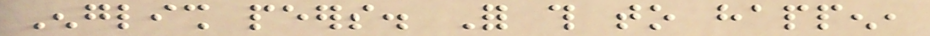English peers. For this to happen,
